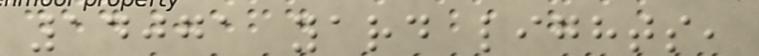14071 yard lights,
